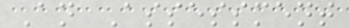An Assessment
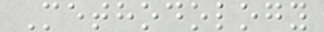Methodology
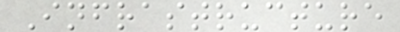Infrastructure
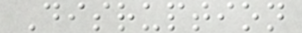Disruption
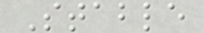Stable
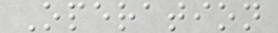Operation
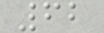62
